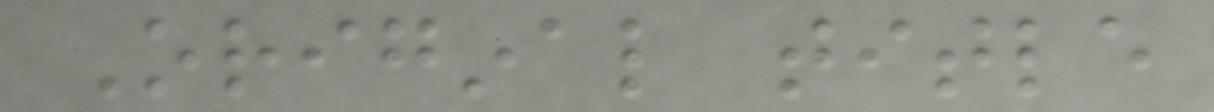Original title
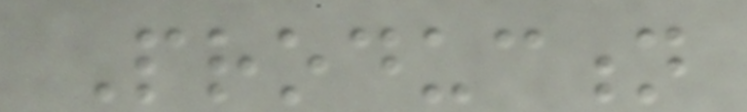Production
